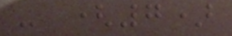- (7)
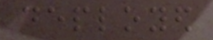deployed
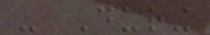- During
